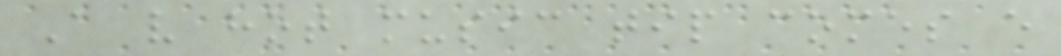A very hot music tip comes every
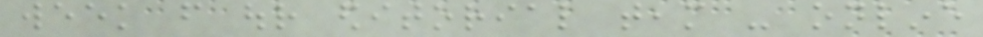week from our editorial team - online
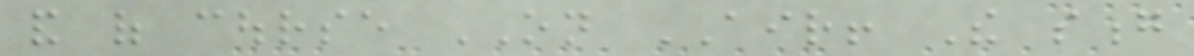and of course ON AIR! The song
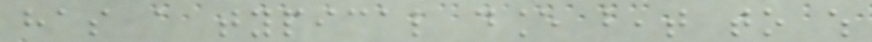has a typical dance beat to which
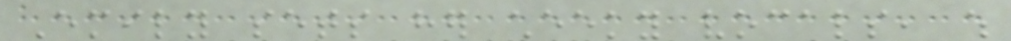Emily sets her cheeky vocals, which
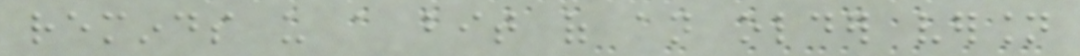reminds us a bit of an older version
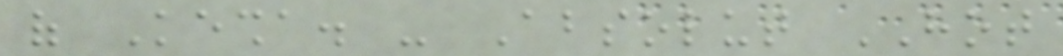of Kesha. - Absolut HOT
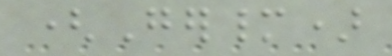(Germany)
